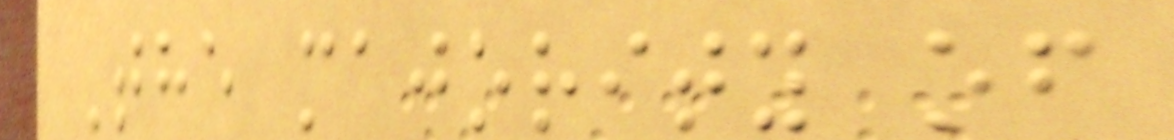The majority of
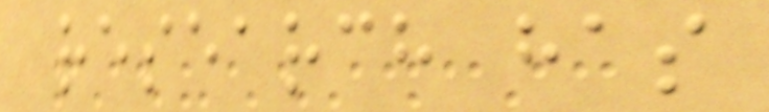research has
